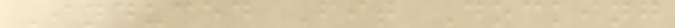Induced Fit Docking
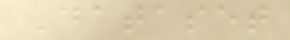Dataset
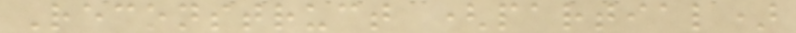Reconstruct (partial)
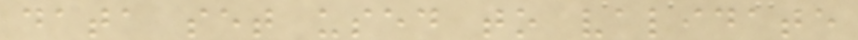data set used to validate
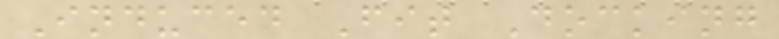Induced Fit Docking
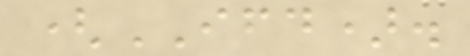(IFD).
